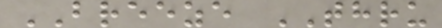BREEZE THRU
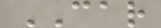CAR
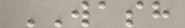WASH
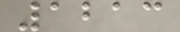1213
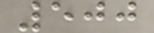500
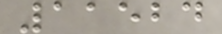11524
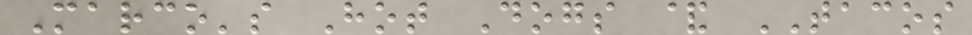Marco's Hot Dogs & TACOS
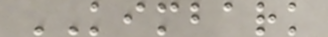KIMBARK
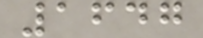1647
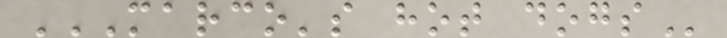MARCO'S HOT DOGS
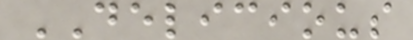DELICIOUS
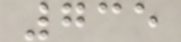735
